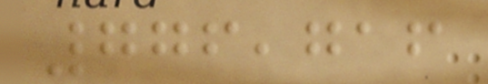776,716
